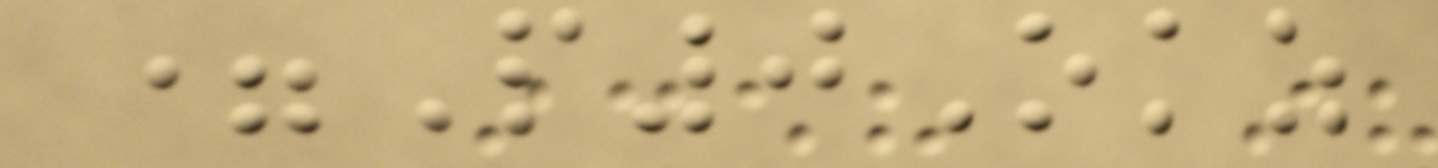=P0Okz
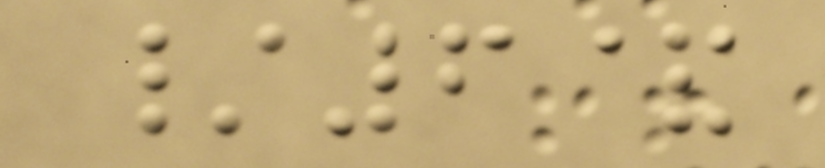/6&
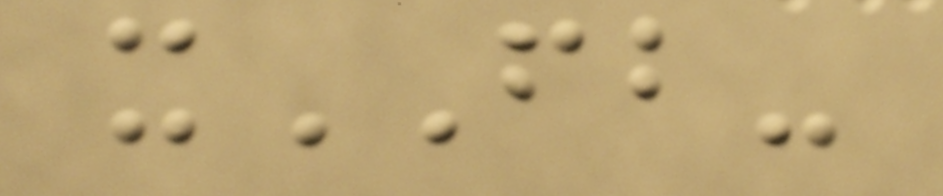xFB-
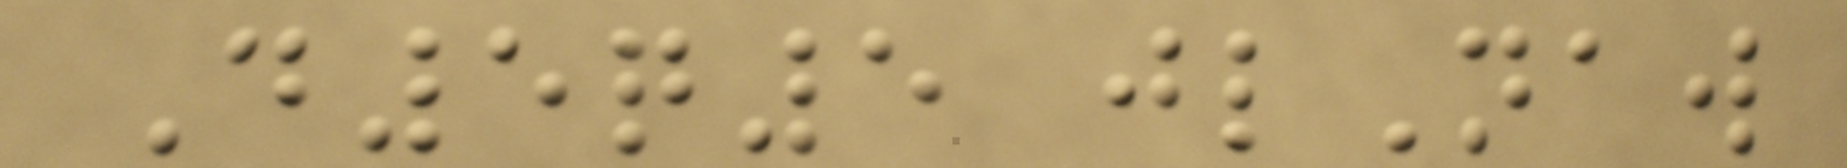D5q5 jlNaw
